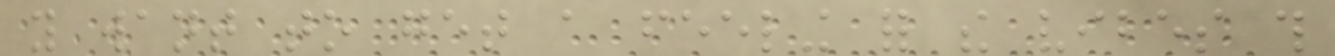you want to get a feeling for the vibes this
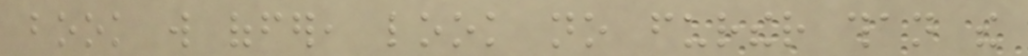book will offer, look no further than the
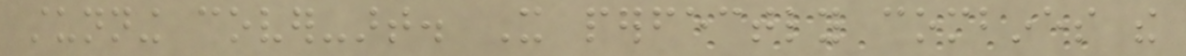stunning cover-art. It perfectly combines the
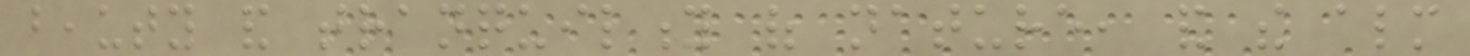beauty and tranquility of nature, and the almost
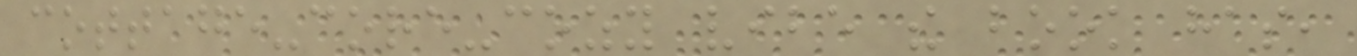cottage-core-cozy vibe the book has,
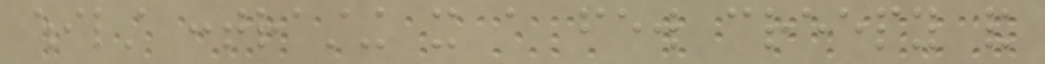whilst contrasting it a few creepy and
